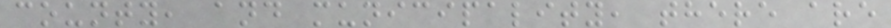county, and municipality, there are
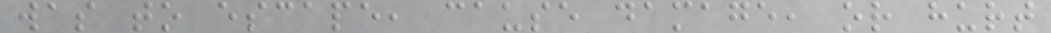was to escape, cause damage, or hurt
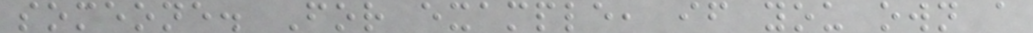someone. For example, if you own a
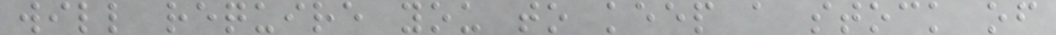will require you to keep a stock of
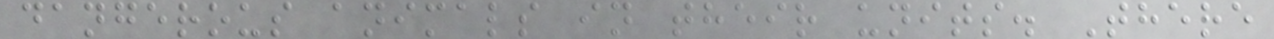dangerous animals in their units. There
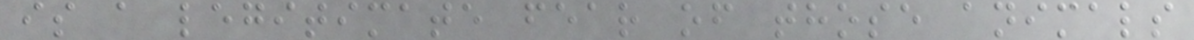is a legitimate fear of those animals
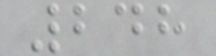248
